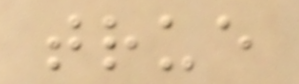true
